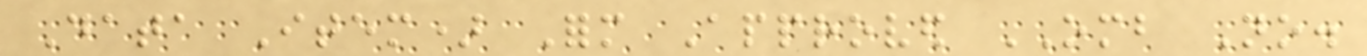Data Item) Form Approved OMB No.
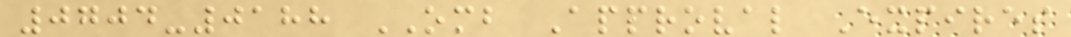0704-0188 OMB Approval Expires
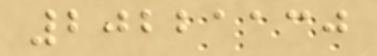20221130
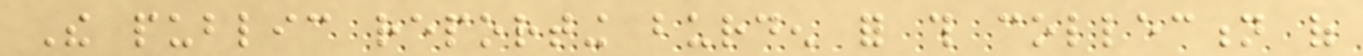The public reporting burden for this collection of
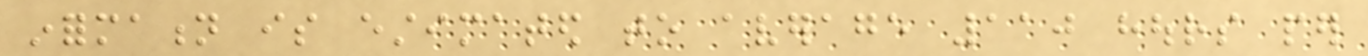information is estimated to average 110 hours per
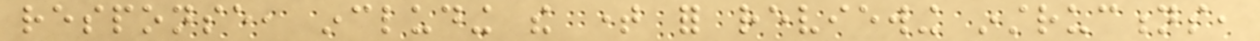response, including the time for reviewing instructions,
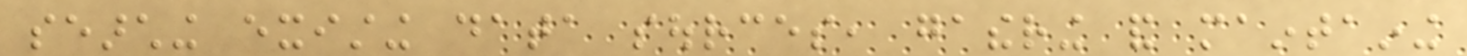searching existing data sources, gathering and maintaining
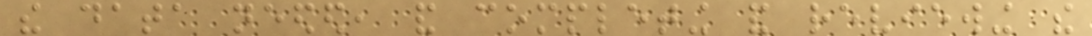the data needed, and completing and reviewing the
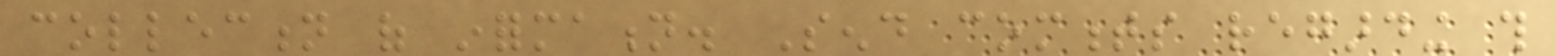collection of information. Send comments regarding this
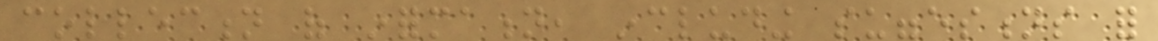collection of information, including suggestions for
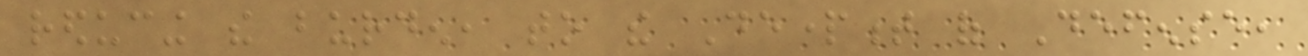reducing the burden, to the Department of Defense,
